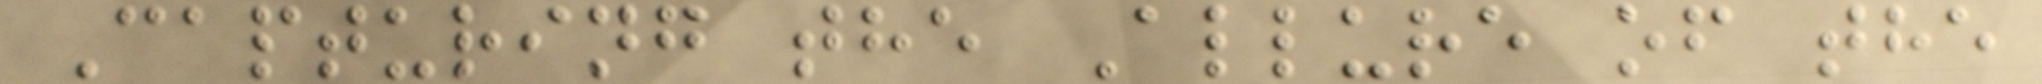Capturing the Allure of the
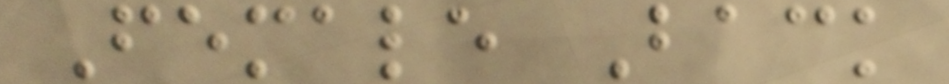Female Back
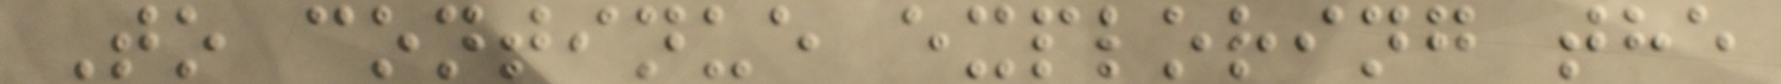To continue exploring the
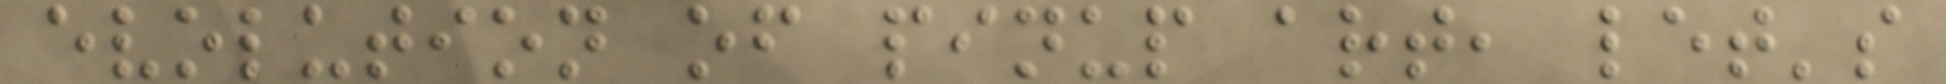evolution of pinup art, let's
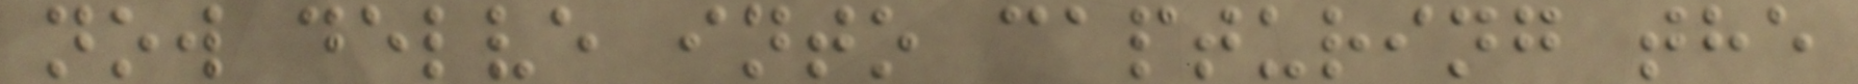now delve into capturing the
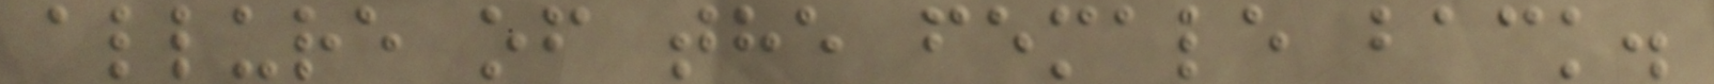allure of the female back.
